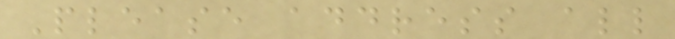Please address all
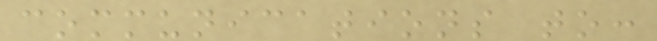communications to:
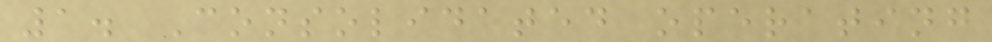1. Consolidated operating
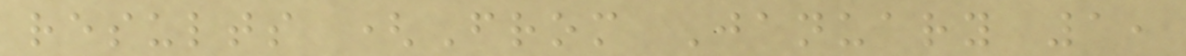results (From January 1,
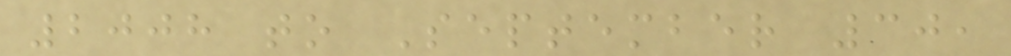2008 to September 30,
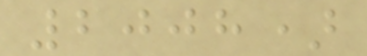2008)
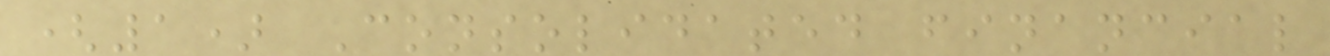(1) Consolidated financial
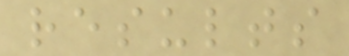results
